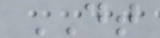DT
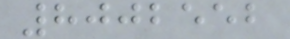8002552
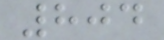804
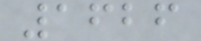1626
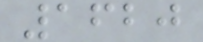1620
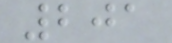201
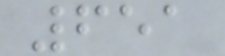651
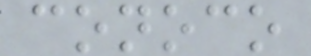conoco
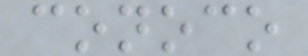conoco
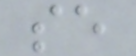se
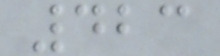423
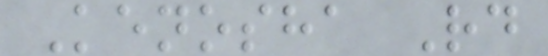Kenosha Rd
